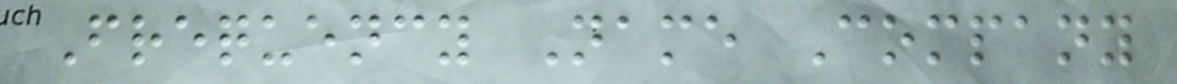Frequency Name Company
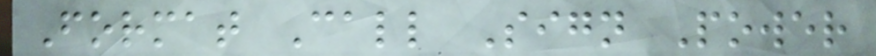Format Call Sign Power
